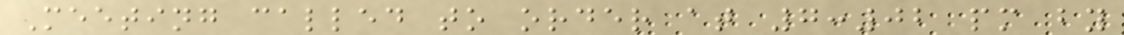Meeting called to order at 7:02 pm by
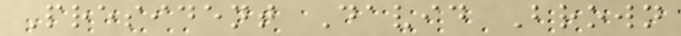President David Brown
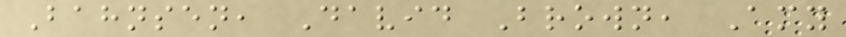Bahnsen, David Brown, Amy
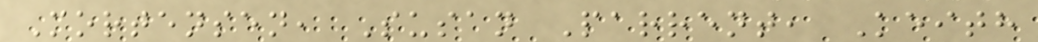Mortensen, Susan Parrent, Keith
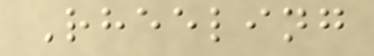Rheeling
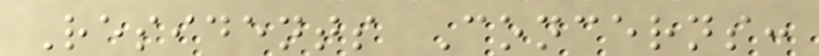Residents Concerns:
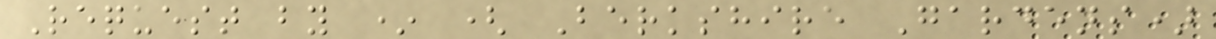Request by * ( Berkshire Gardens)
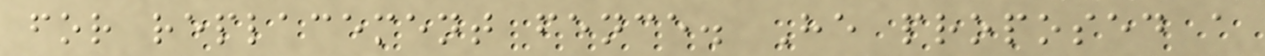for replacement fence. He proposed a
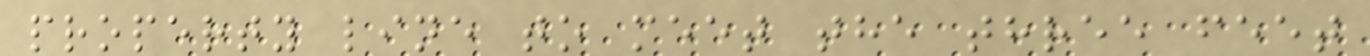property line to meet the three feet
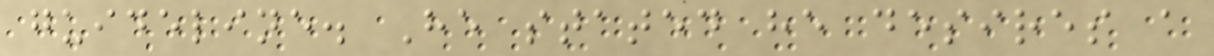guideline. He stated he desires a
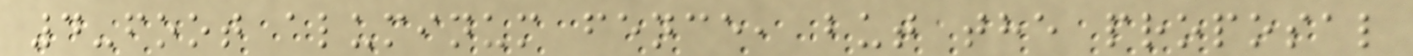4-foot aluminum fence, but the proposal
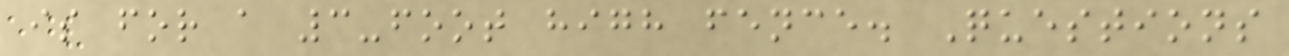is for a 3-foot high fence. Questions
